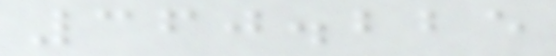360.225
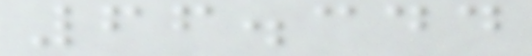66.344
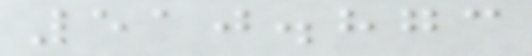510.873
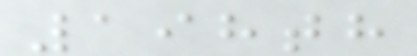198th
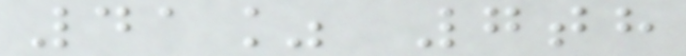41% 7th
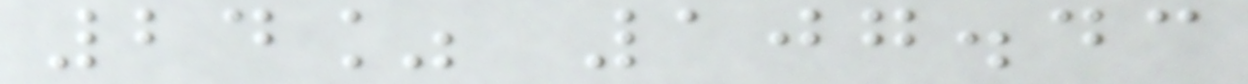24% 107.43
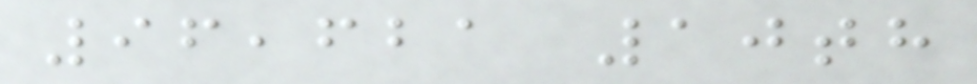96,621 10th
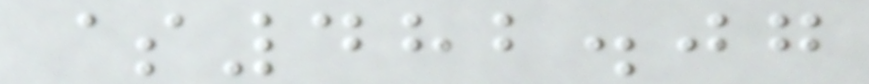$482.07
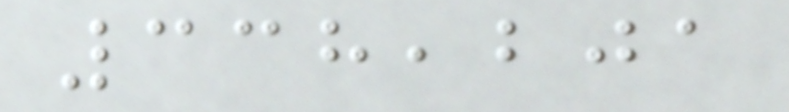338,201
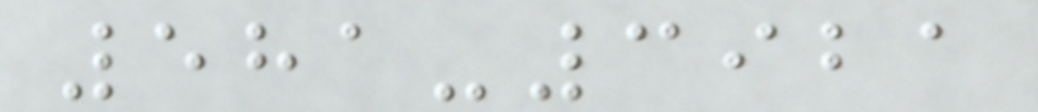581-3921
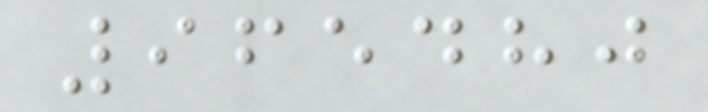965480
